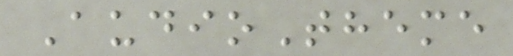AudioTheme
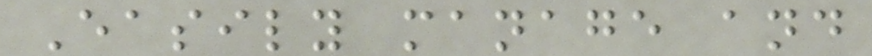Easily manage and
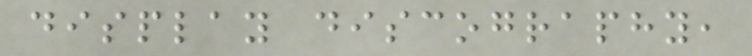display discography,
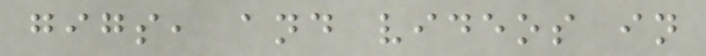gigs, and videos in
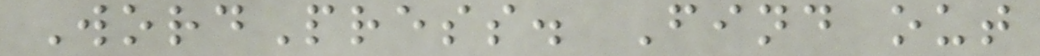WordPress. Find out
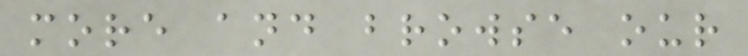more and browse our
